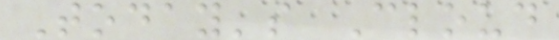Today's Cloud
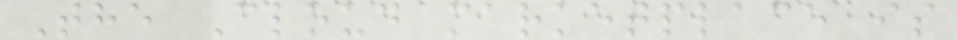The Cloud marketplace is
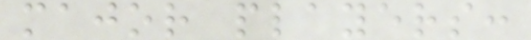major players:
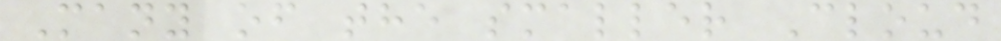Many of the smaller Cloud
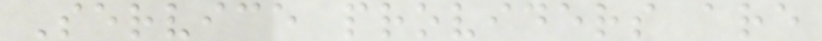Service providers are
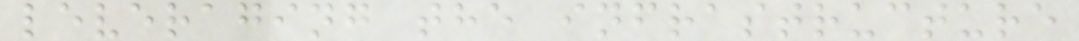leveraging the infrastructure
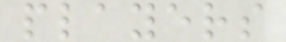players
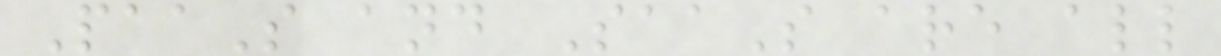PaaS and SaaS are all
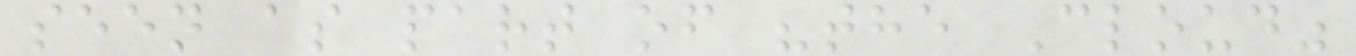seen as part of "the Cloud"
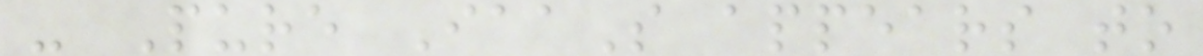- Pure IaaS appears to
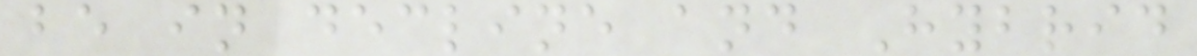be in decline and Hybrid
